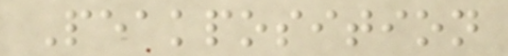Peakposition
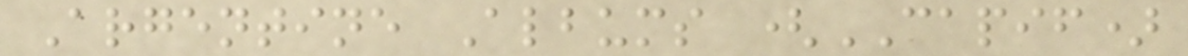Argentine Albums (CAPIF)
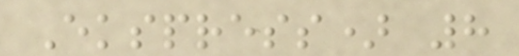Ekspress) 8
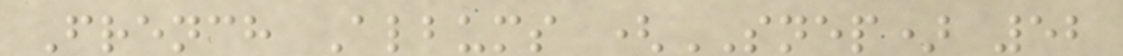French Albums (SNEP) 52
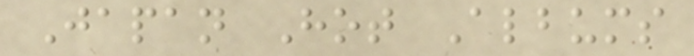Japan Hot Albums
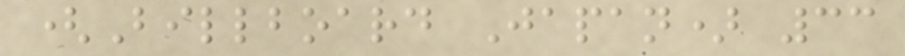(Billboard Japan) 33
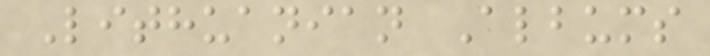Lithuanian Albums
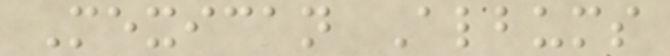Mexican Albums
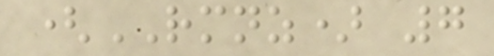(RMNZ) 7
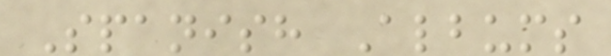Spanish Albums
